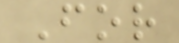For
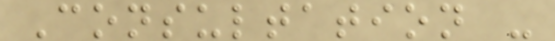Consultation -
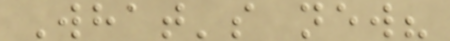What's new?
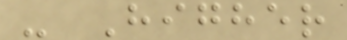- Higher
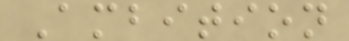Ambition
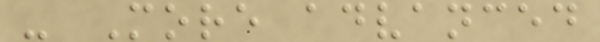- More advanced
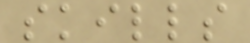skills
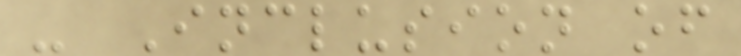- Inclusion of
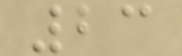23
